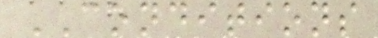CONDITIONS
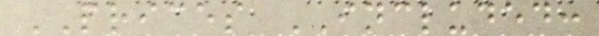PRICES INCLUDED:
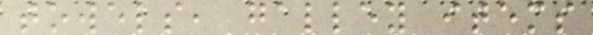towels, galley items
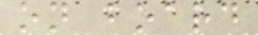on board
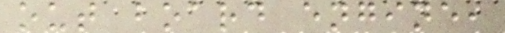out board engine,
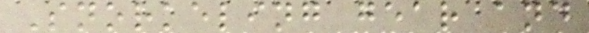Snorkeling gear and
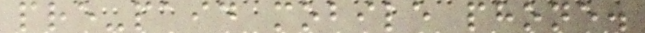pre-paid mobile phone.
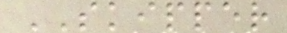SKIPPER
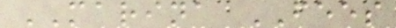MARINA FEES
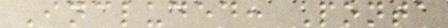Included: Ponta
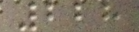228
